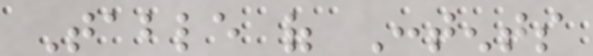Table of Contents
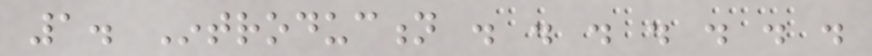1. Introduction . . . . . . .
